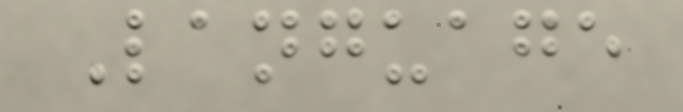Language
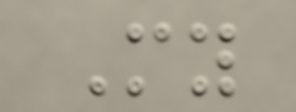My
